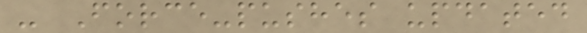- Force-pushes updated
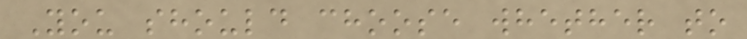You should choose whether to
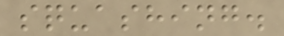squashing.
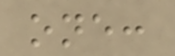one:
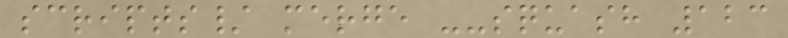scripts/ merge --squash 123
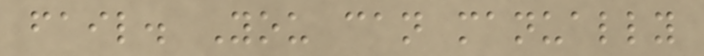fail. You can manually
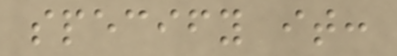specify it:
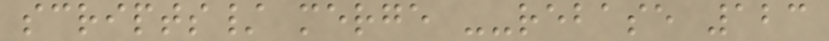scripts/ merge --rebase 123
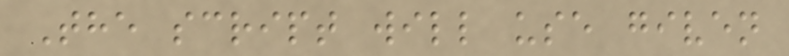The script will use given
